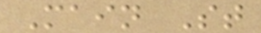Main St
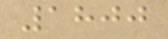1800
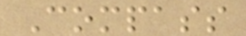Compass
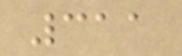311
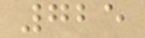725
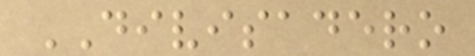DIVISADERO
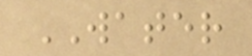WATER
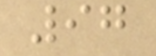97
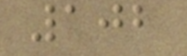102
